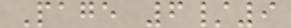Page 6/9
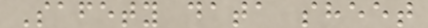Safety data sheet
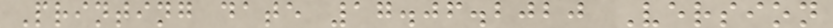Printing date 17.06.2020 Version
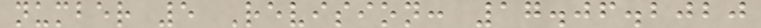number 5 Revision: 17.06.2020
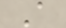A
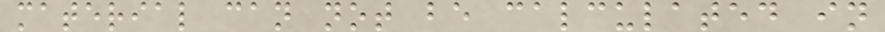material can not be calculated in
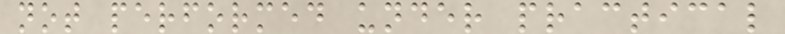not performed under practical
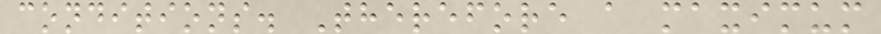conditions. Therefore a maximum
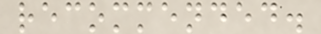recommended.
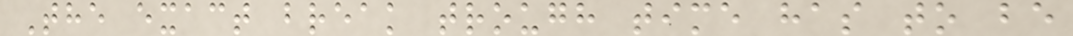The exact break trough time has to be
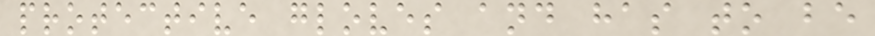protective gloves and has to be
